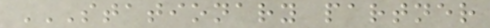STATIONARY PARTNER
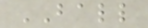BALL
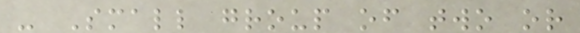- Small group of two or
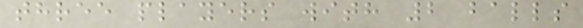three players with 2 balls
